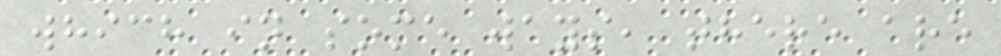which in some ways, there are
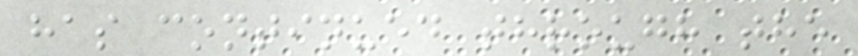has continued through the
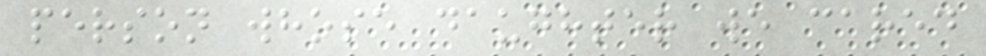person whose daughter we cared
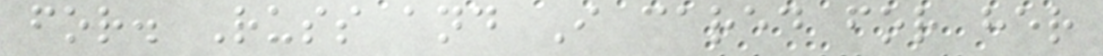for. Russ and I cared for her
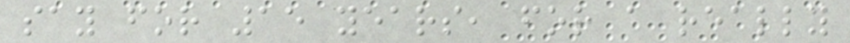say for 15 years, for a really
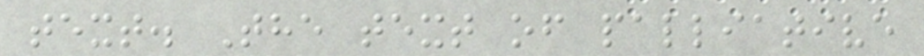text. The text of palliative
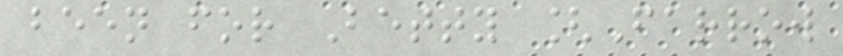been for Betty [Farrow
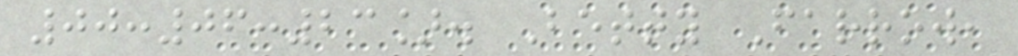00:06:23]. Betty Farrow,
